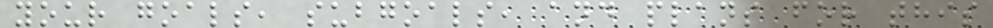your goals, subgoals, and plans for this
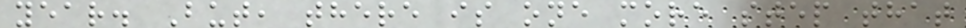year. But, there is one more step that
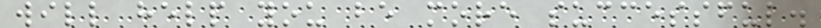will help you be more successful.
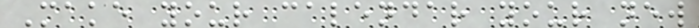Make your calendar your new
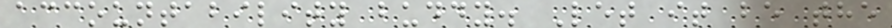accountability buddy. Let it be the
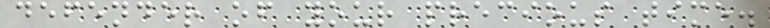defender of your precious time.
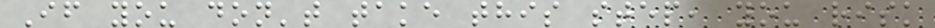If you don't take this step, you risk
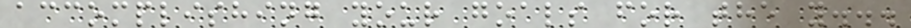accomplishing your goals for the y...
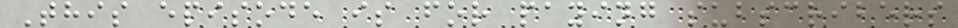This episode is for paying subscribers
